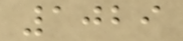1029
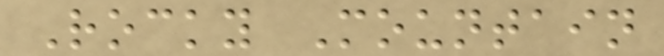Rocky Mountain
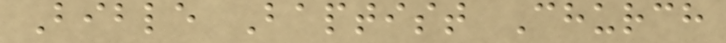Bible Baptist Church
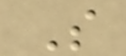S
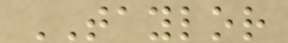TAYLOR
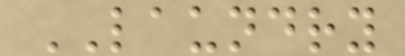LAUNDRY
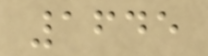1645
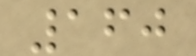160
